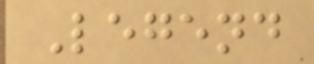Legend
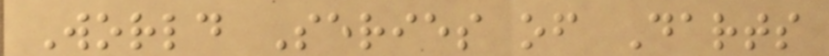World Series of Darts
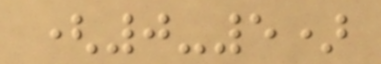(0-5)
